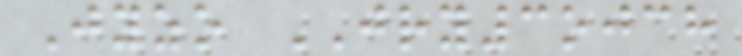Jyzo JRY3ojch
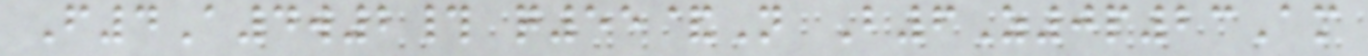F4A4w2# q55&N B6Z0p23Am
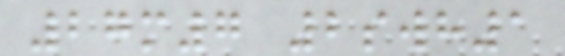27m7 2swh1
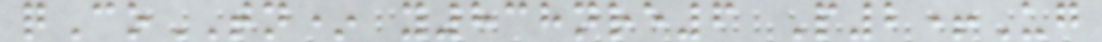qCoTN* y838nre6 P2+Ug
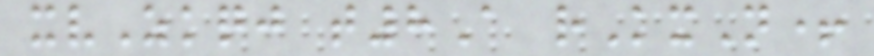xvZkqj t8A rKxN+
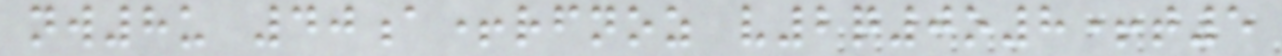nw8u 40a+rfnoz v2q0o8+t5
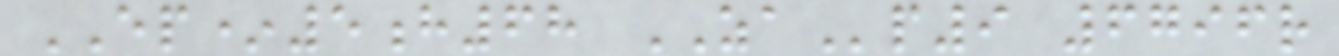EP*5h68 ZAp9 6796r
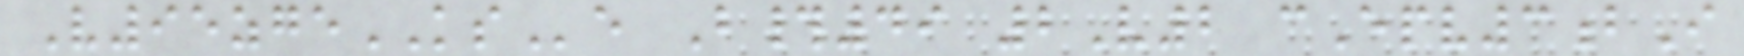V95zgeKSe B#49 2V2 cEpv3bI
